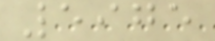5975
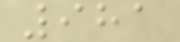981
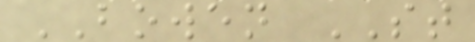BOWEN ST
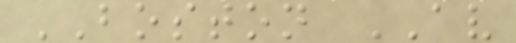BOSTON AV
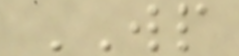WP
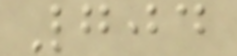704
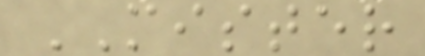MISTER
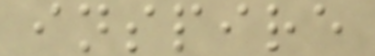inspire
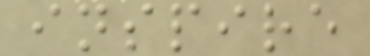inspire
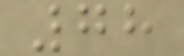78
